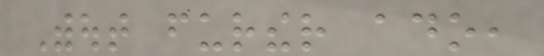Without further ado,
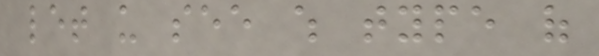let us see which type of
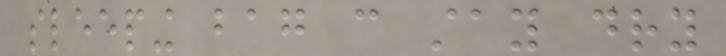sleeping bag can stay dry
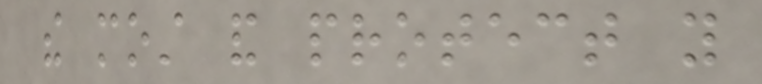the most and protect you
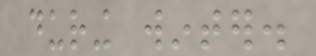during winter.
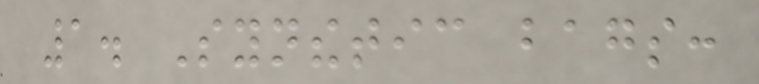1. Synthetic bags:
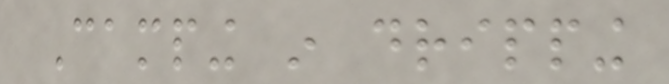Camping in dripping
